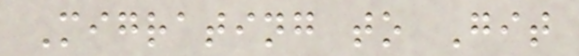Migrating to Git
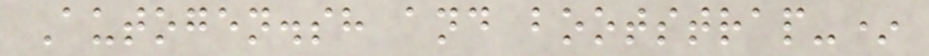Autogen.sh and bootstrap-*
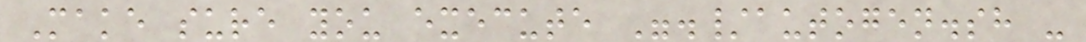Make sure you execute "./autogen.sh -
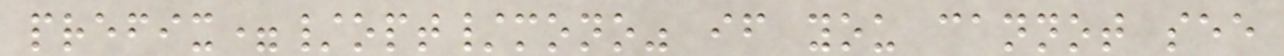prefix=/opt/mono" if you cannot see
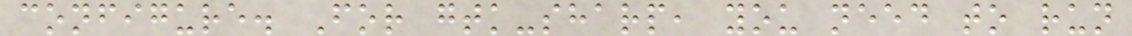configure. For gtk-sharp, you need to run
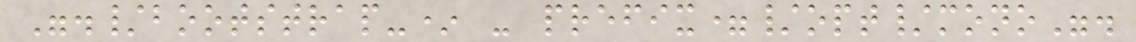"./bootstrap-* - prefix=/opt/mono".
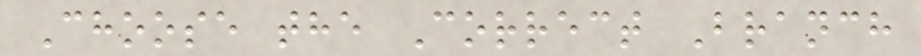Choose the Correct Branch
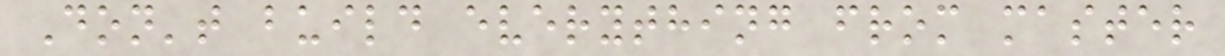Don't build everything from master
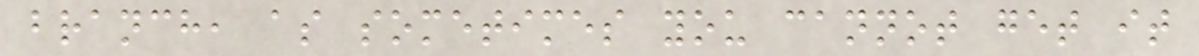branch, as sometimes you cannot get it
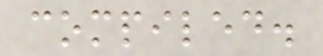compiled.
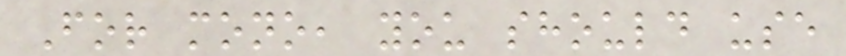For mono, you should use
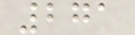271
